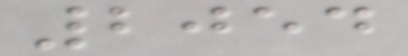2054
